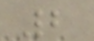2
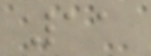11
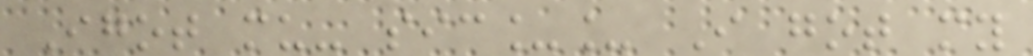Igot mu- sic__ I got my
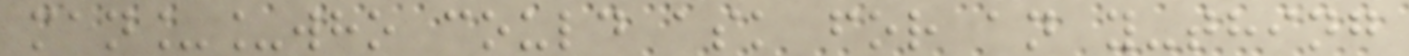man__who could ask for an y-thing
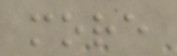more
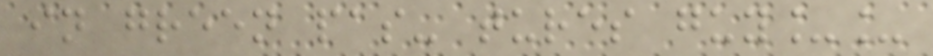in green pas- tures guy__
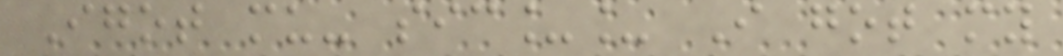Igot mu- sic__ I got my
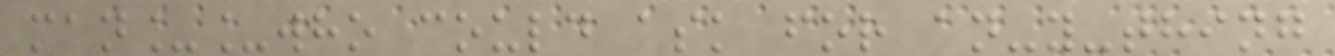man__who could ask for an-y-thing
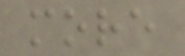more
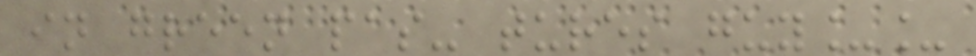in green pas- tures guy__
